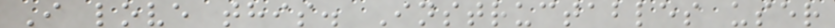I love this. Instructables user
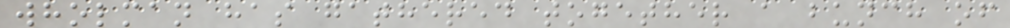wholman has gathered together a bunch of
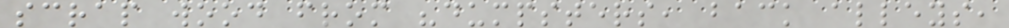scrap wood from "dumpsters, back alleys,
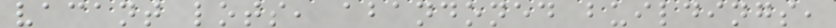vacant lots, abandoned buildings,
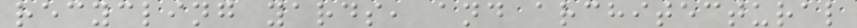recycling yards, and architectural
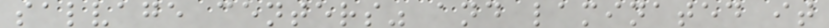salvage centers" and laminated it
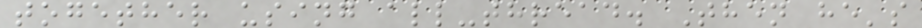together using all-thread. Then he's
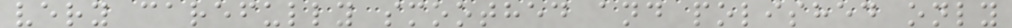very carefully smoothed and polished only
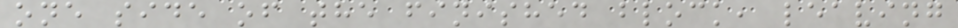one side of the finished block, leaving
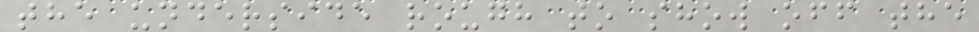the underside rough to show off the
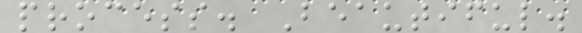process. Beautiful.
